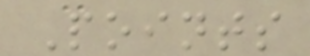Points
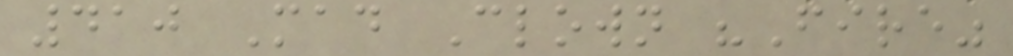410 Mad Clown "Fire"
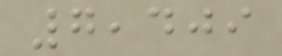7,409
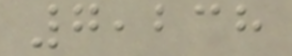7,238
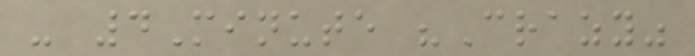- 4Minute "Crazy"
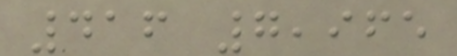416 7,965
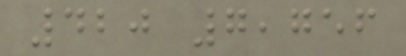420 7,756
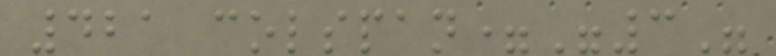421 colspan="3"
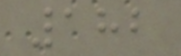182
